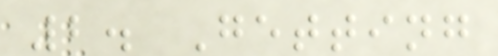2. Getting
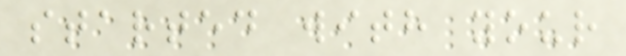started with your
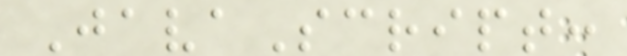JavaScript:
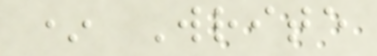* Write
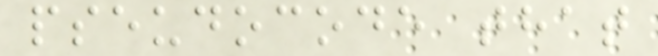pseudocode that
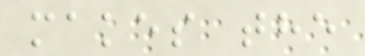makes the
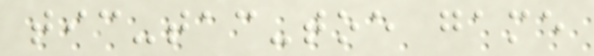tic-tac-toe game
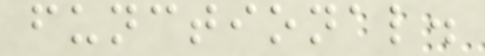functional.
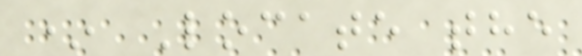* Locate the
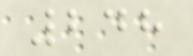248
